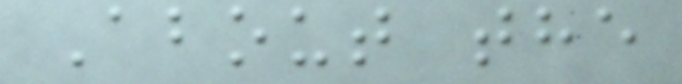About the
